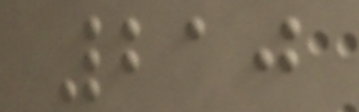210
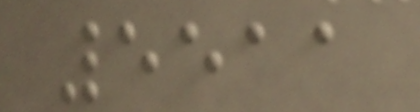5511
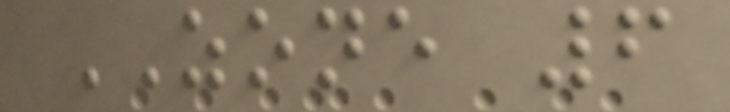ZONE 6
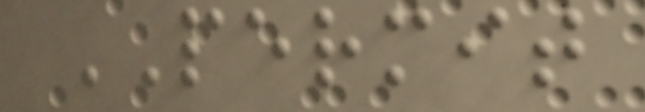PERMIT
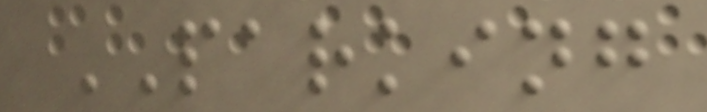PARKING
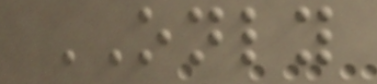ONLY
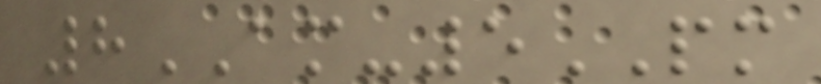8AM-5PM
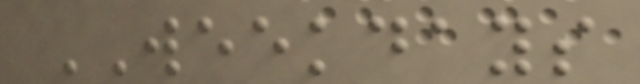WEEKDAYS
